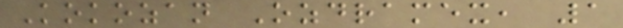Kokozan Ozdramex, 1
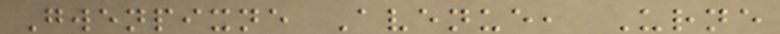Gwenpixne Avenue, Urne
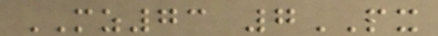MZ73 7PX
